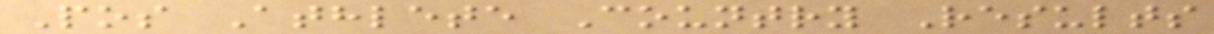Pos Athlete Country Results
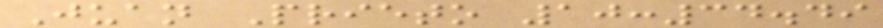Juan Prieto 10:34.49
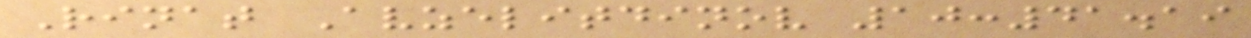Rinat Avzelitdinov 10:41.19
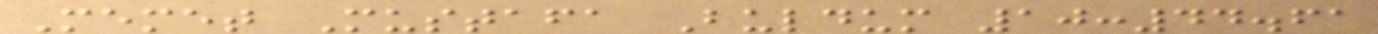Memet Mustafa Buldum 10:44.61
